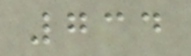734
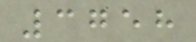3758
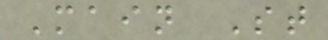Main St
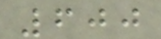600
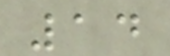14
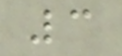3
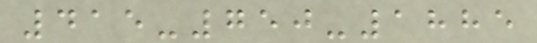415-750-1885
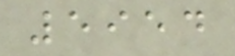5954
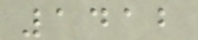1412
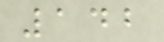142
